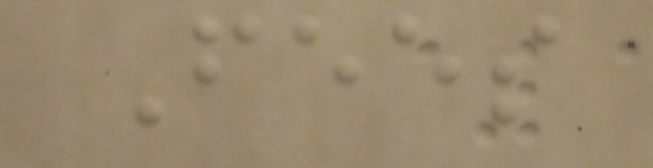Fees
